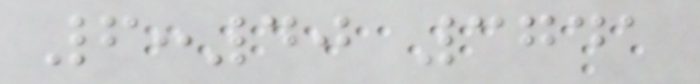6:40 3741
